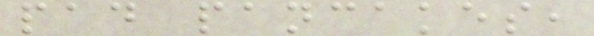pad pancakes,
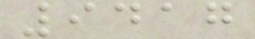9417
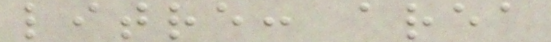litre: area
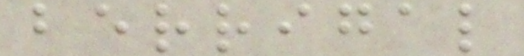berrigal
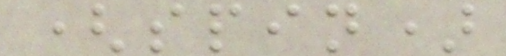(spin)
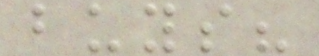buys?
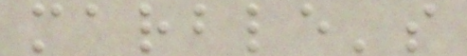marble's
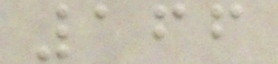166
